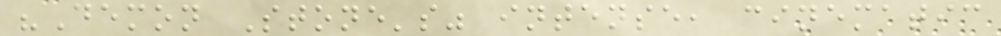"Demon Stone's" intense, cinematic
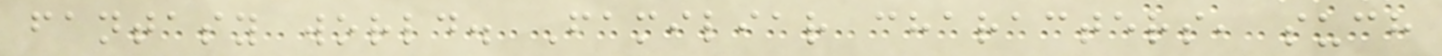fantasy world. Familiar characters, such
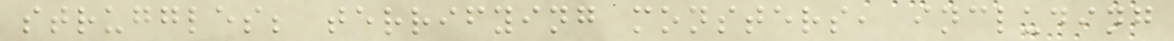struggles; terrifying monsters, including
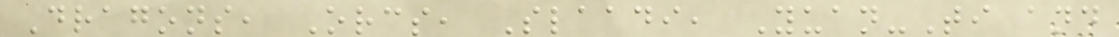Dragons, Orcs, Slaadi, Yuan-Ti and
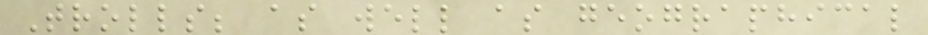Trolls; as well as geographical
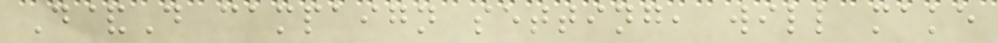D&D campaign setting, will make
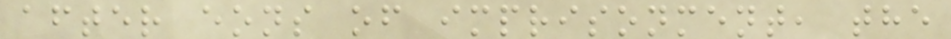after eons of imprisonment, the
